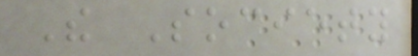The Society
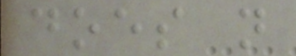does not
